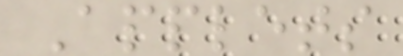Applets
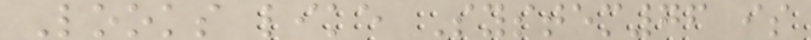Looks like System76 is
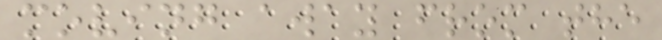moving away from the
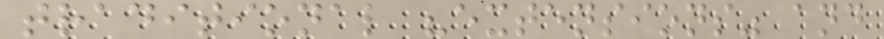traditional "extensions" and
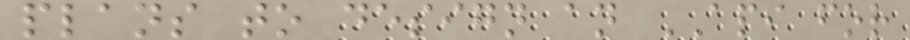plans to design an API for
